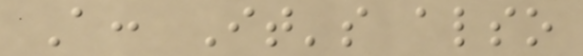A: It's also
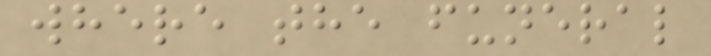where the funeral
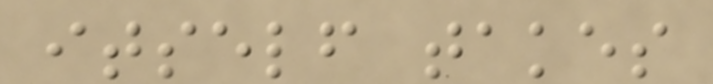itself takes
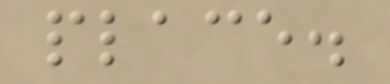place.
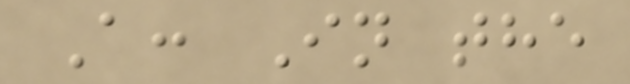A: In the
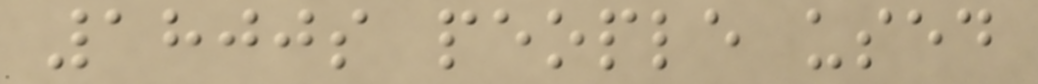1800s people used
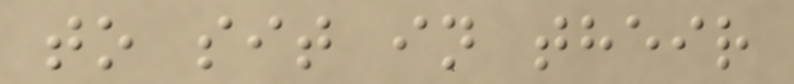to sit in their
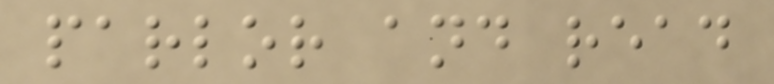parlor and read
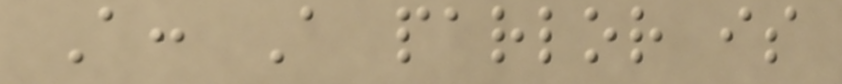A: A parlor is
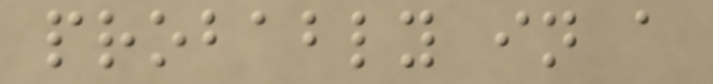probably in a
